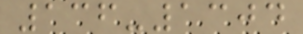136-1304
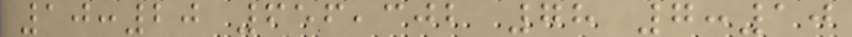10:20 656,302 78 7:10
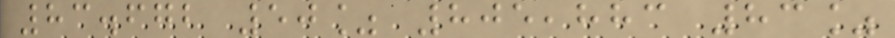83.672 50% 805,883 83%
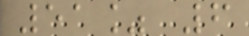51% 6
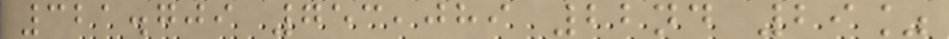321.709 753,089 22nd 29%
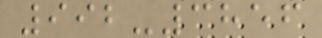992-3856
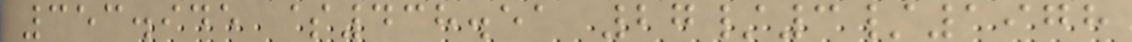353.945 $438.51 27/3/1978
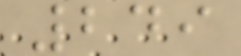249
